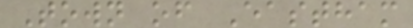Town of Eastham
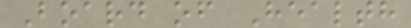Board of Health
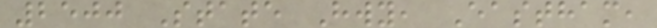2500 State Hwy, Eastham,
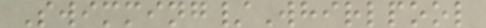Swimming/Whirlpool
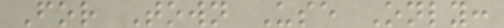For Town Use Only:
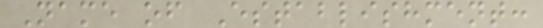Name of Establishment:
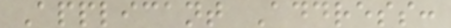Applicant Address:
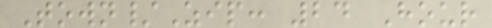Town/Zip: 24 Hour
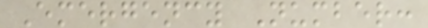Emergency Number:
